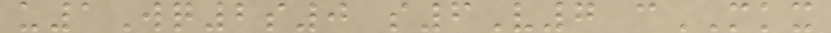u1Wq2s0 s6V7 cMKX
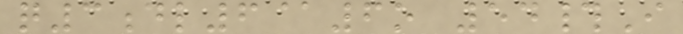q3dl6@6o 54#I
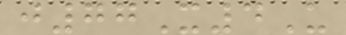j77X4U
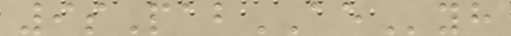9sPabAEyh
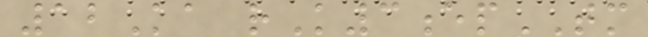12Ka rK3epTM
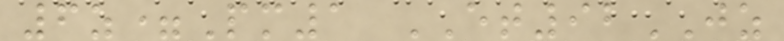6z=Pm1 ET92JZ
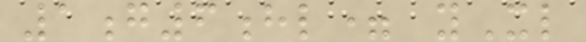1g6hl= yXl
